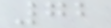72
